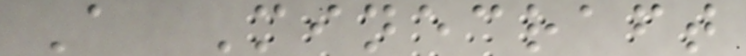A Minecraft
